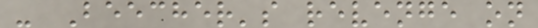- Beecher's revenge on
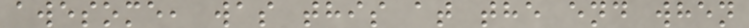awesome, was this at the end when
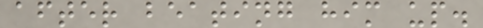after beating him up.
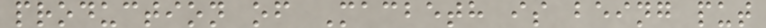production of Macbeth is being put
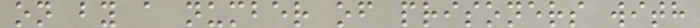on by a number of prisoners with
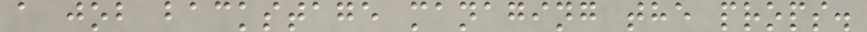a job backstage managing the props.
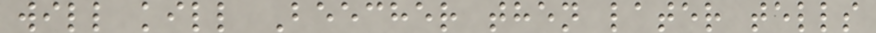will kill Beecher then later tells
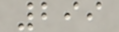299
